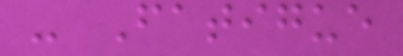- Fatigue
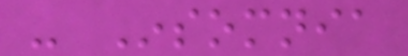- Insomnia
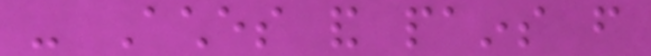- Aches and pains from
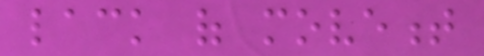lack of movement
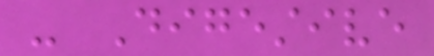- Digestive
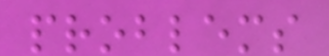problems
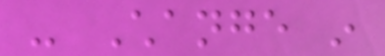- Change in
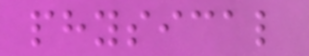physical
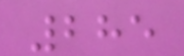285
